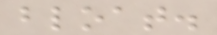bloat.
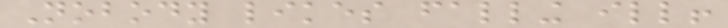Nobody likes falling ill!
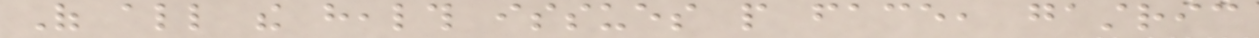Of all the health issues people face, gastric
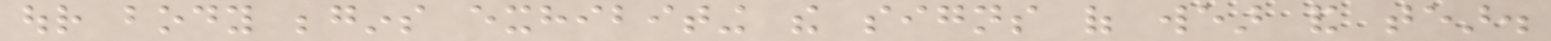our body begins exhibiting the signs of wear and tear.
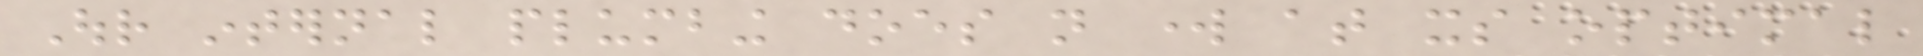Our internal plumbing does not work at its optimal
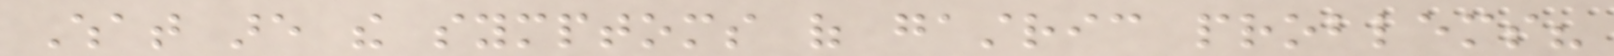What are the symptoms of gastric problems?
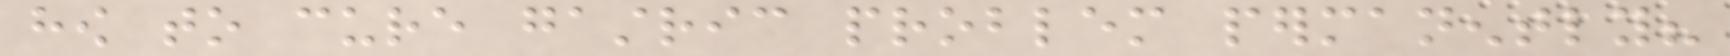how to cure gastric problem permanently?
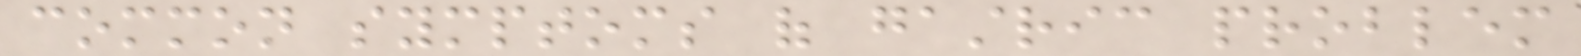common symptoms of gastric problem
